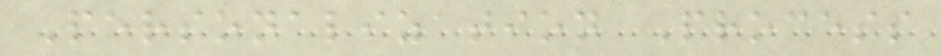Personalization Process
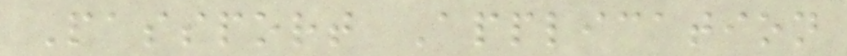Passport Application
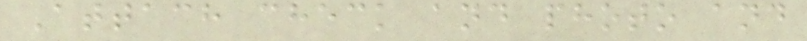Attach check and photo and
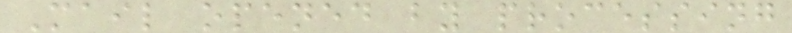Mail opened by processing
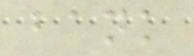bank
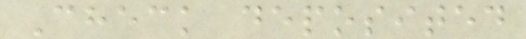Check deposited
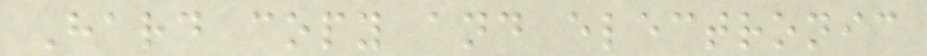Hard copy and electronic
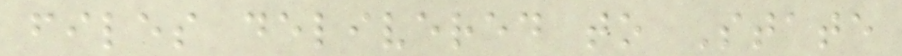files delivered to State
